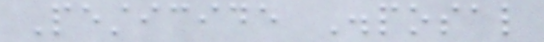Pesticide Disposal
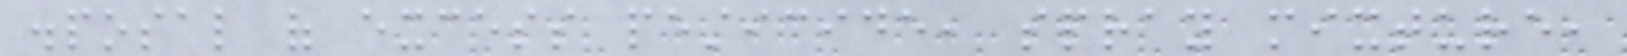disposal of excess pesticide, spray mixture,
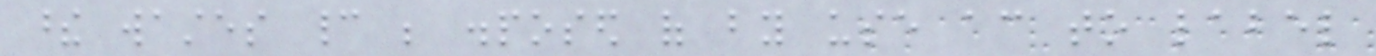these wastes cannot be disposed of by use according to label
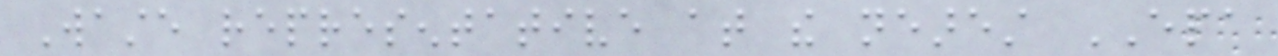Waste representative at the nearest EPA
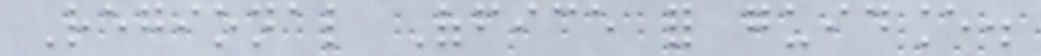Regional Office for guidance.
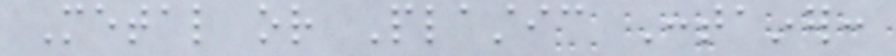Metal or Plastic Container:
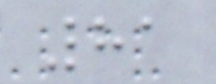81
